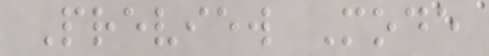Preview Mode
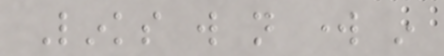Links will not work in
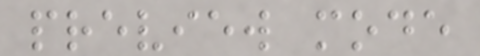preview mode
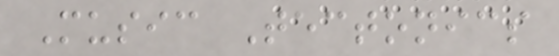Music Tectonics
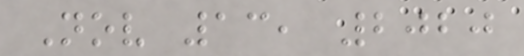Nov 13, 2020
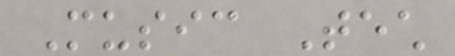Music Tech
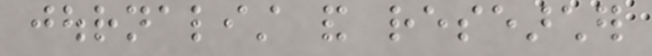journalist and researcher
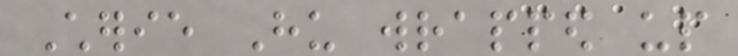Cherie Hu wrapped up
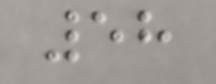58
